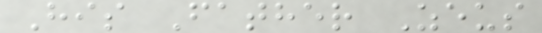His Father Zeus
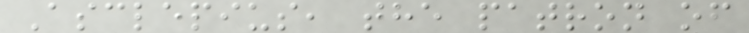Asclepius, the patron of
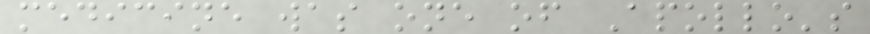medicine was one of Apollo's
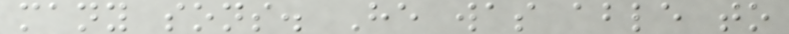many sons. He was able to
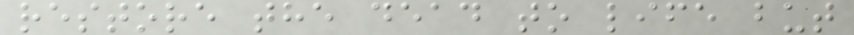restore the dead to life but
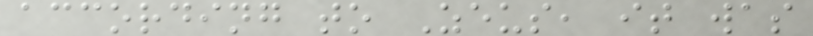according to Zeus, it was
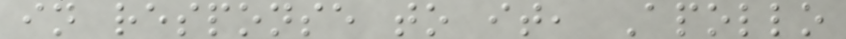in response to it, Apollo
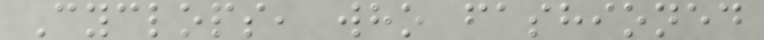Cyclops, who fashioned
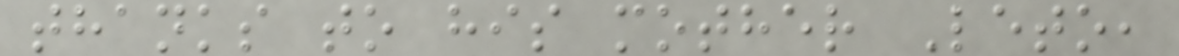thanks to his mother Leto,
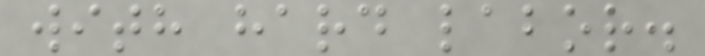with hard labor.
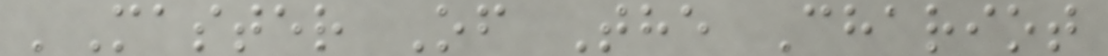'Master Of The Chariot
